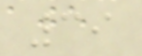39
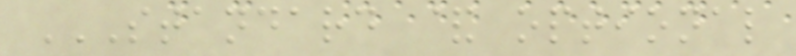STANDARD & OPTIONAL
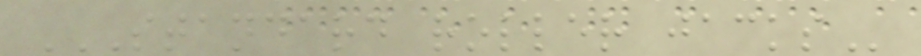STANDARD ROLLER JACKS
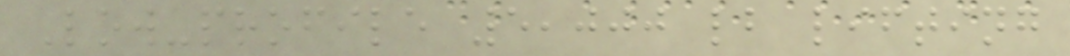Low-profile 5,000 lb lifting
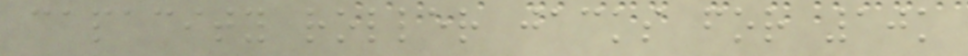capacity roller jacks for 10k
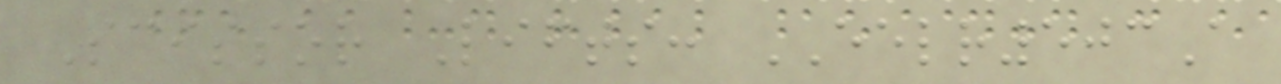Scissor Lifts: EELR503A
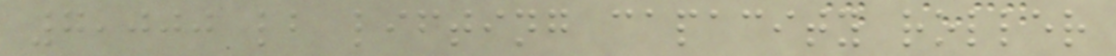7,000 lb lifting capacity roller
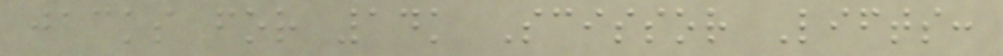jacks for 14k Scissor Lifts:
